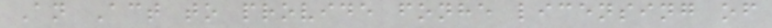An Act to provide fonhe licensing of
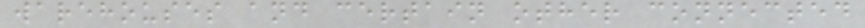warehouses and certain other connected
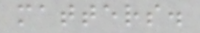matters.
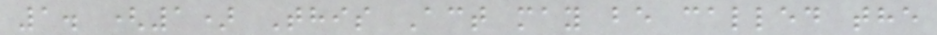1. (1) This Act may be called the
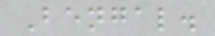Bengal.
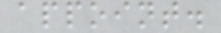appoint.
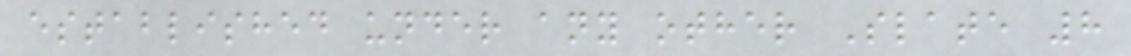established under any other Slate 8
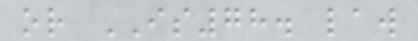or IS78. law
